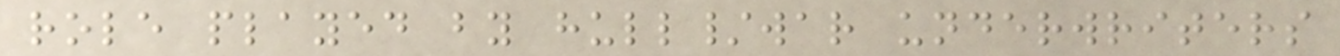role played by hull/war underwriters
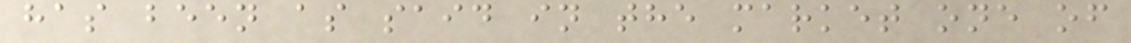has been as said in the market one of
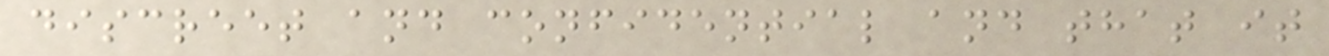discreet and confidential and that it
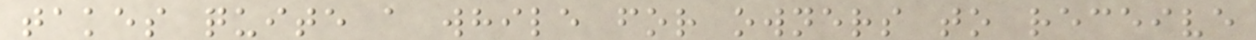takes quite a while for owners to receive
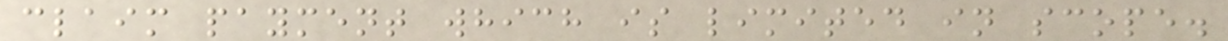claim payment which is limited in scope.
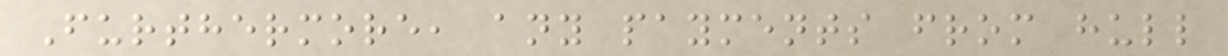Furthermore, any payments from hull
